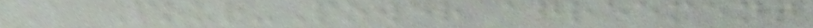A Four-Power agreement
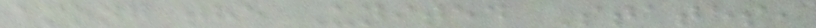among the United States,
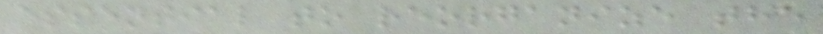essential to reorganize the
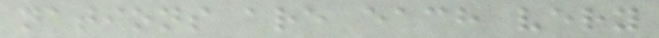nations are each very
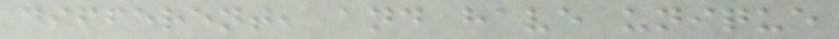different, and have unique
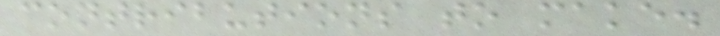contributions to make.
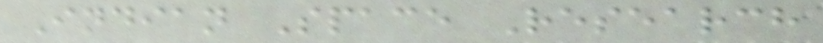Indian Space Research
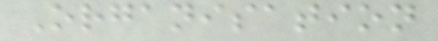Organisation
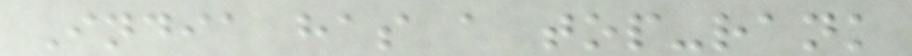India has a top-rank
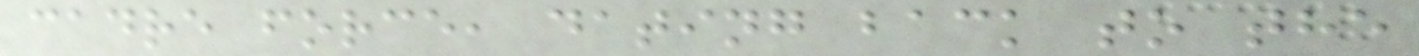cadre force, dating back to the
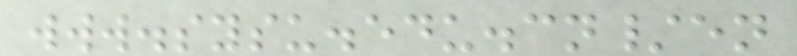www.sysu.edu.cn/en
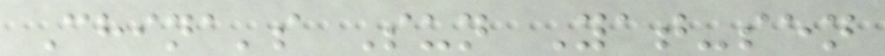China's Sun Yat-sen
